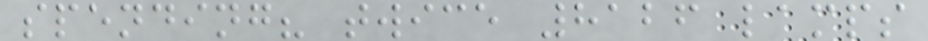spending? twice 8126 lamps
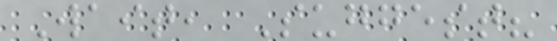Wait, Suggest?
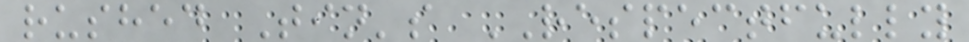rushed Tin's RESPECTFULLY
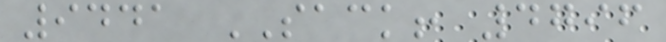9441 SACK! 4796
